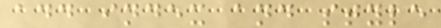add index and style
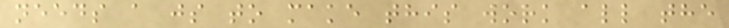needs a js to make this work all the
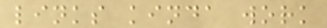links kinda work
